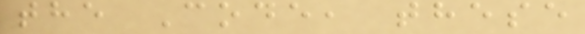the Code, these
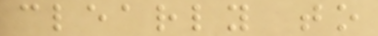clearly to
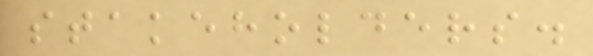stakeholders.
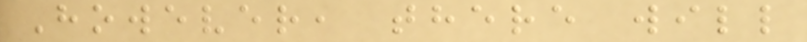However, there will
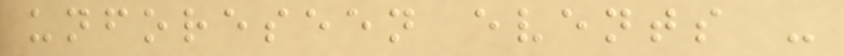unforeseen events -
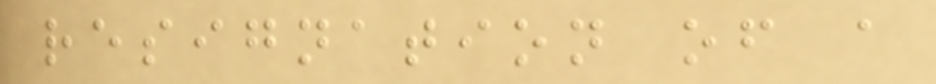resignation of a
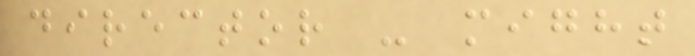director - might
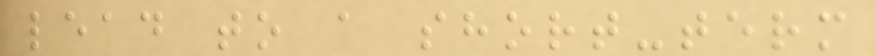lead to a short-term
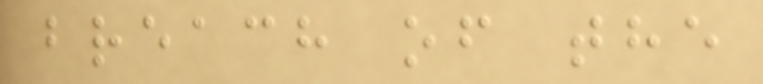breach of the
